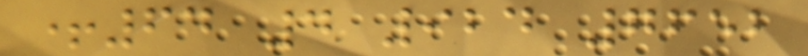+64 4 924 7652
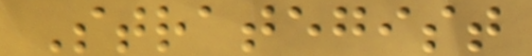Strategist
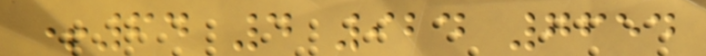+64 4 924 7654
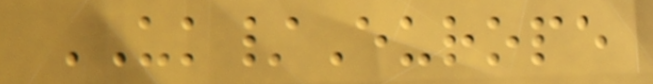UK/Europe
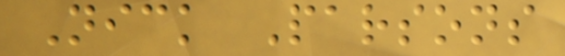Nick Parsons
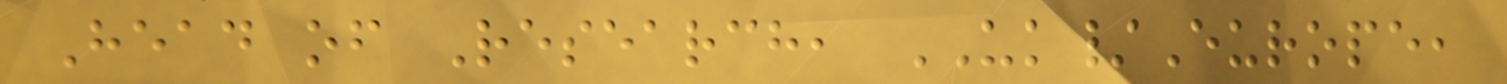Head of Research, UK/Europe,
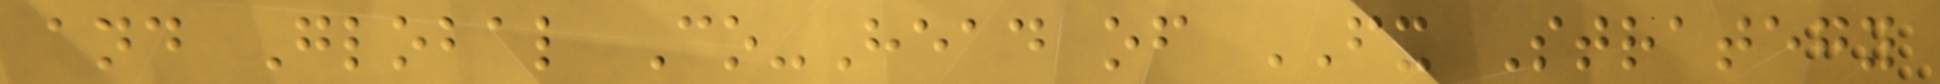and Global Co-Head of FX Strategy
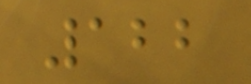122
